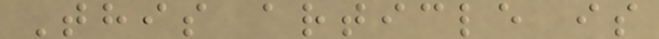This article is
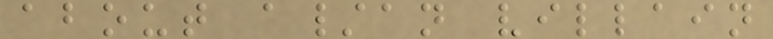about a/an villain
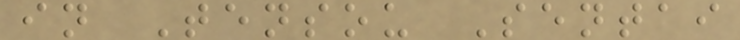in Tensou Sentai
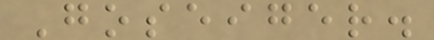Goseiger.
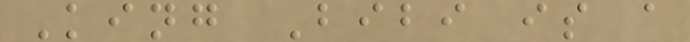King Bibi is a
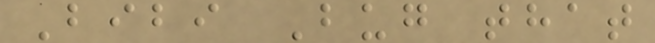Bibi Bug that
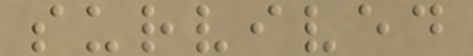survived
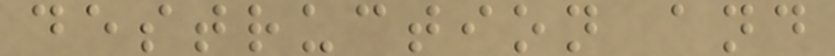destruction and
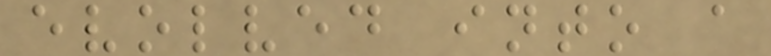evolved into a
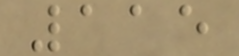115
